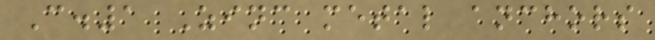C.1 Zinc metal anchors
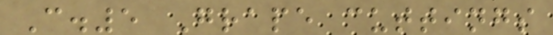C.5 Grape cuttings
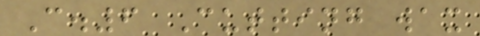C.6 Cutting wax
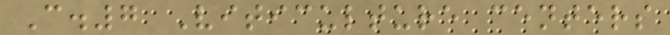C.7 Viticulture centers
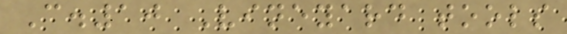C.10 Vineyard tools
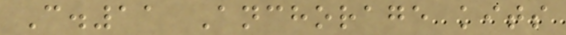C.11 Anchorage kits
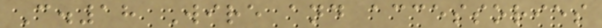C.18 Wire and accessories
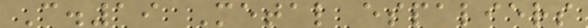C.19 Metal espaliers
